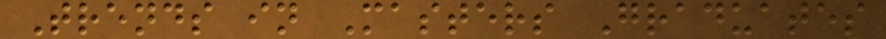Trends in Masters Graduates
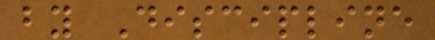by Discipline
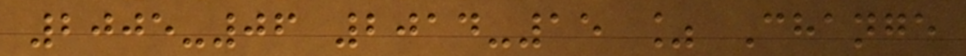2005-06 2014-15 % Change
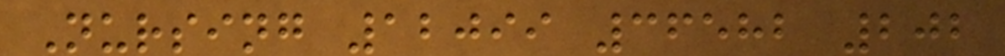Nursing 12099 36582 202
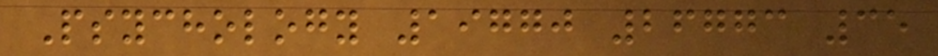Psychology 19770 26773 35
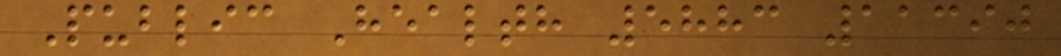Public Health 5883 11390
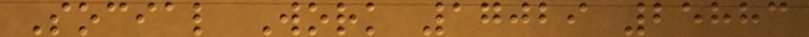Social Work 17029 25883
